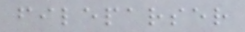fileparser
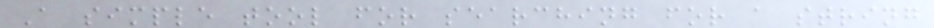A simple tool for searching for a string
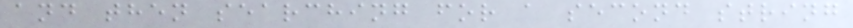and then searching for a second string
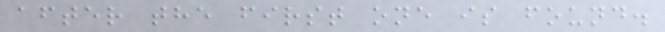after the first one is found.
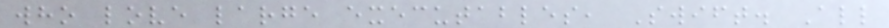who love large executables, Swift. All
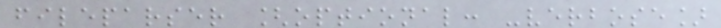fileparser [optional: -verbose]
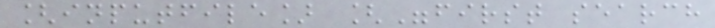[inputfile] ["first search
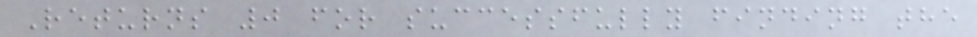Returns 0 for successfully finding the
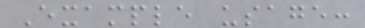Example usage:
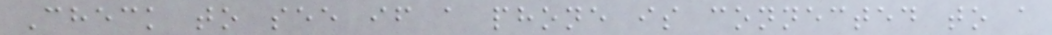Check to see if a phone is connected to a
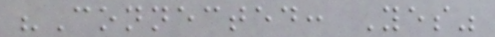"Connected: Yes"
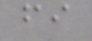fi
